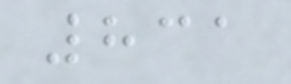831
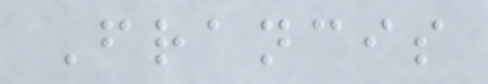Francis
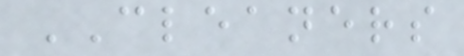CLEANERS
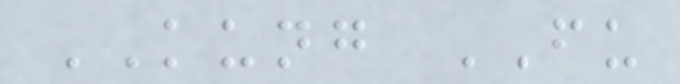KUNG FU
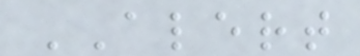ALERT
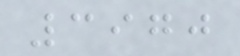3970
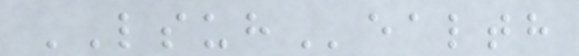LSUHealth
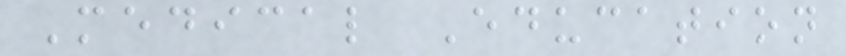Medical Education
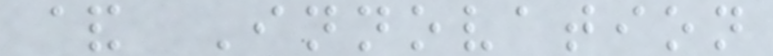& Innovation
